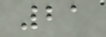21
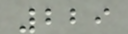229
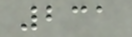231
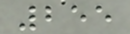255
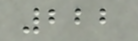222
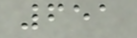651
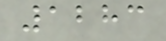1283
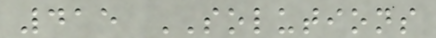415 SOLUTIONS
